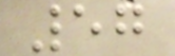57
